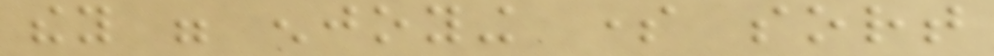they were enjoying some sort
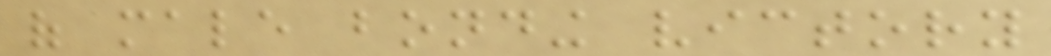of male bonding victory
